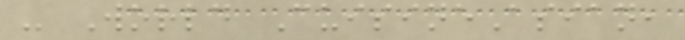- World CuisineAsian,
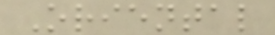Oriental
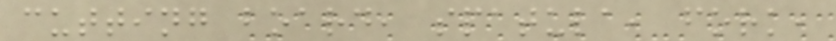cutting board, spatula, fork,
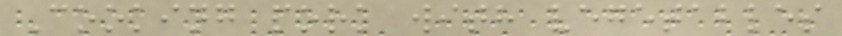Cooking pork with vegetables
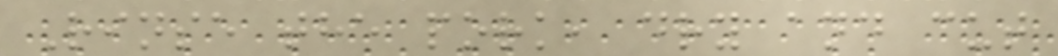Rinse the pork, dry and cut
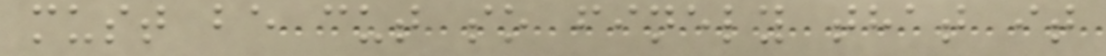must be cut so finely that it
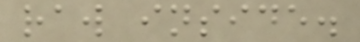raw inside.
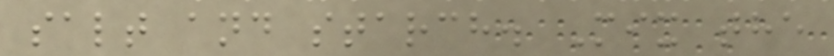salt and starch. Mix the
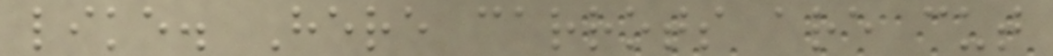like. Here carrots are cut
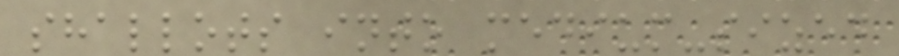shallots into medium-sized
